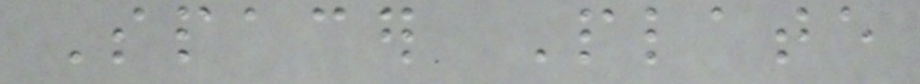Spacer Plate
